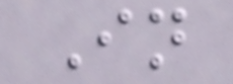In
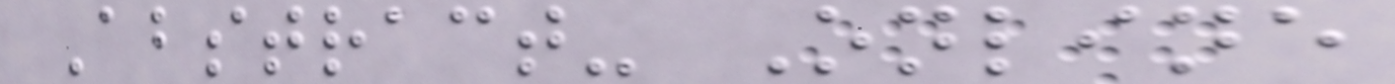Abstract- Online
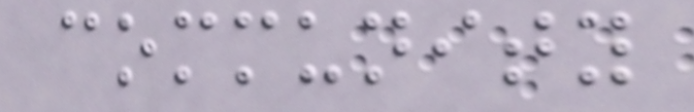community
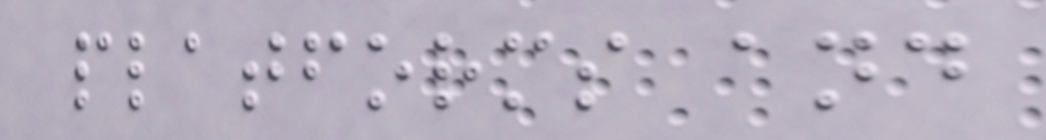platforms and
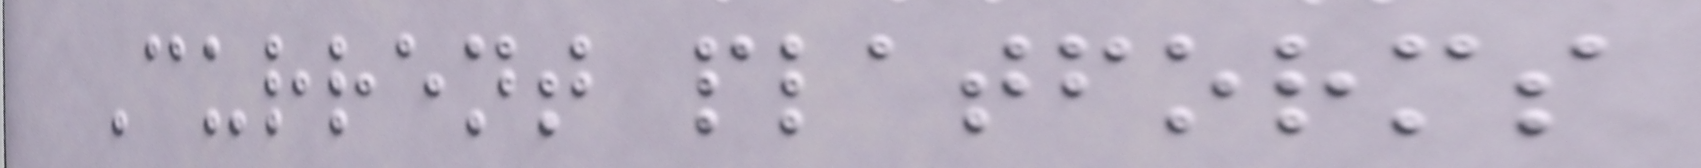Current platforms
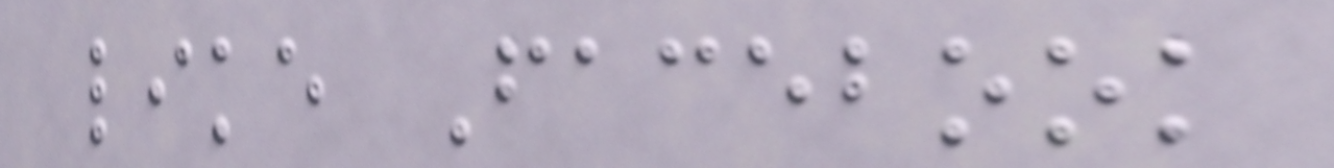like Facebook
